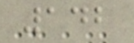142
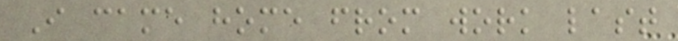I came home from work last
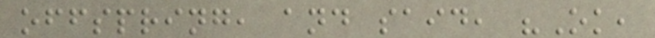offspring, and said, "Ok,
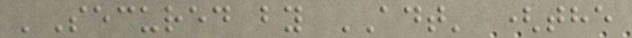'Secured by ADT' (the
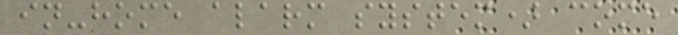in-home alarm system) come
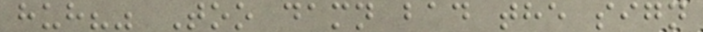huh?" Too damn bad the sign
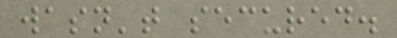wasn't secured.
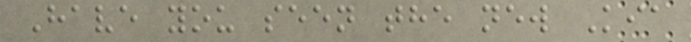Have you seen the new Kia
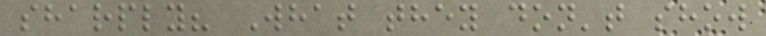sharply? What they don't show
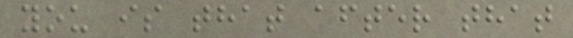you is that after that
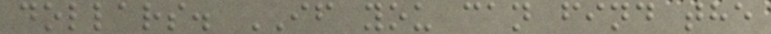dollars. IF you can find the
